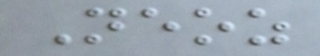Neoz
